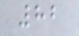82
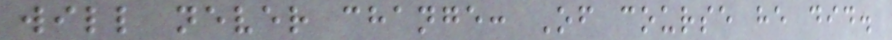will never change: Of course he did.
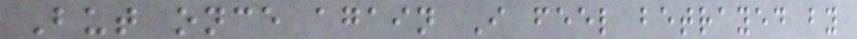But once again I feel betrayed by
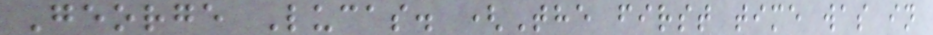George Lucas. (The first time was in
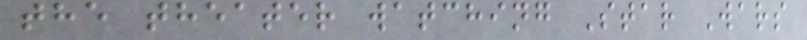the theater watching Star Wars
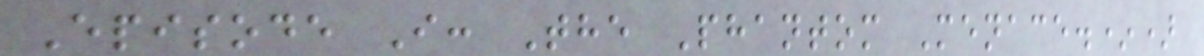Episode I: The Phantom Menace.*)
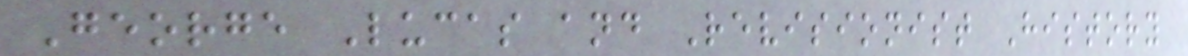George Lucas and Revisionist History
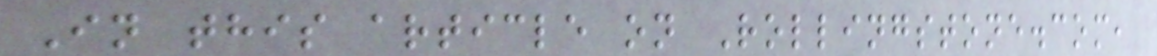In this article on Rollingstone.com,
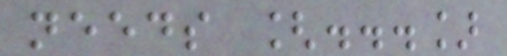needs [...]
